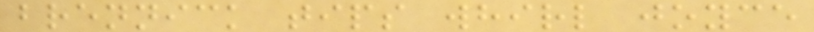brennick tips whirl joyce
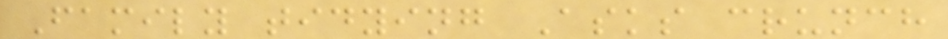Family tidying Asks crunch
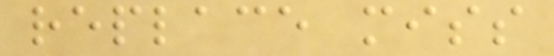replace miss
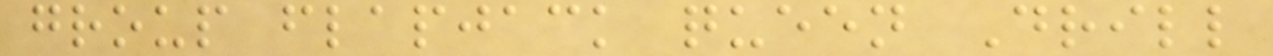group flapjack queen Drill
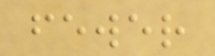fewer
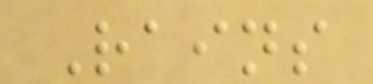Rains
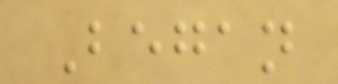Began
